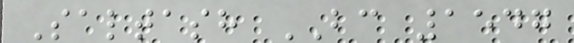Saltash BC 1547
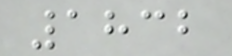1832
